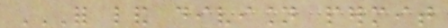FOR LAND DIVISION PERMIT
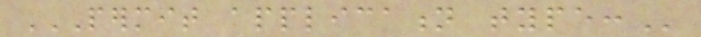PERMIT APPLICATION TYPE:
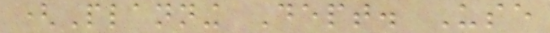(Planning Dept. Use
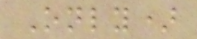Only)
